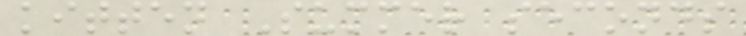kitten Summer seconds
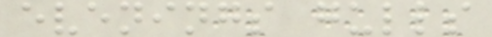evenings gulls
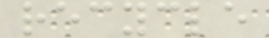recycle
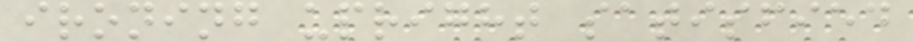ironing upright satisfied
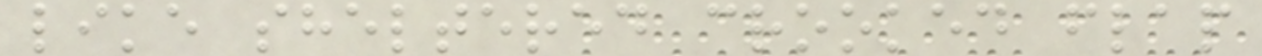like sheltered crooked flap
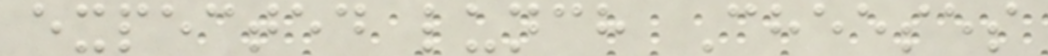expected lunch Cheeses
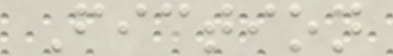Fiction
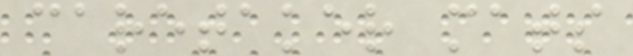caretaker mats
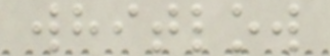whitlow
